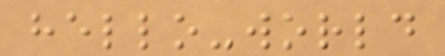hello-world
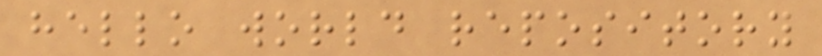hello world repository
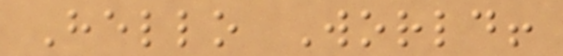Hello World!
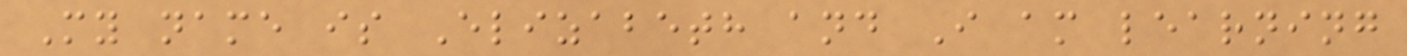My name is Elizabeth and I am learning
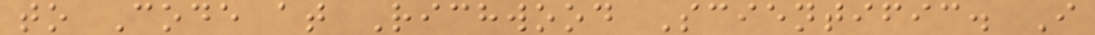to Code at Richwood Scientific. I
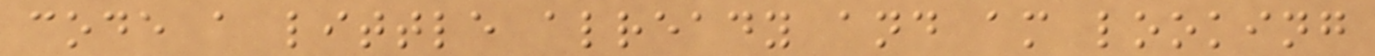code a little already and am looking
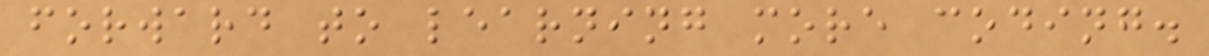forward to learning more coding.
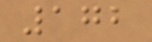172
